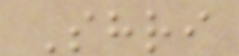Shri
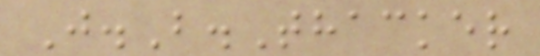J.B.Thacker
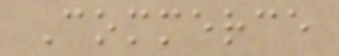Commerce
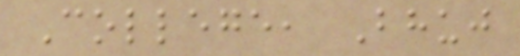College, Bhuj
